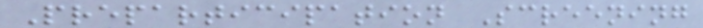Preparticipation Screening
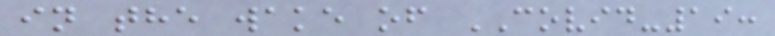in the wake of COVID-19:
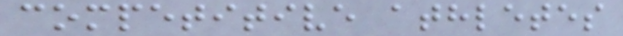competitive athletes
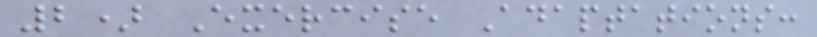2) Exercise Adaptations:
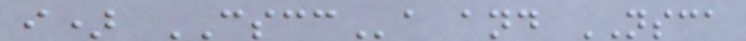i) CSCCa and NSCA
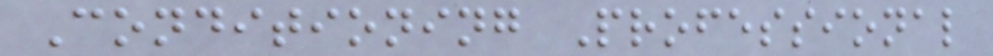Conditioning Professional
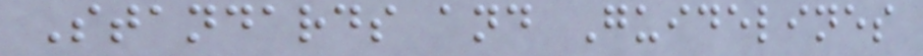Standards and Guidelines
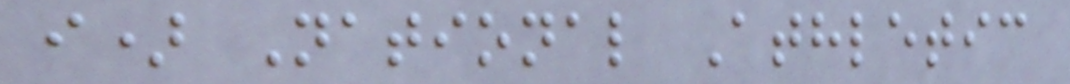i) National Athletic
